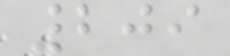209
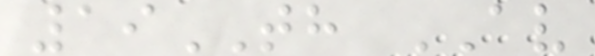19TH AV
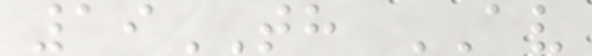19TH AV
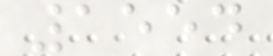1554
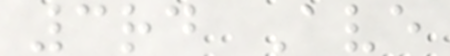3rd Ave
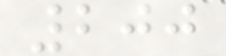200
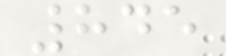845
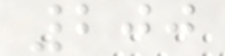200
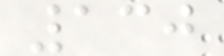130
